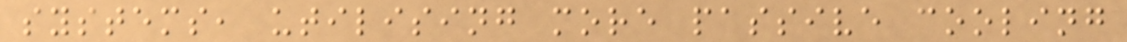systems, utilising more passive cooling
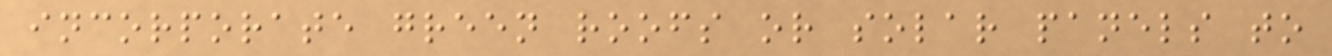incorporate green roofs or solar panels to
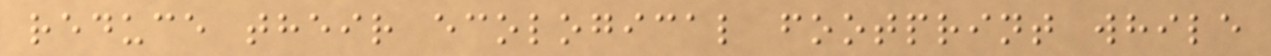reduce their ecological footprint while
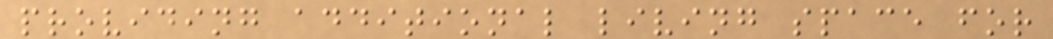providing additional living space for
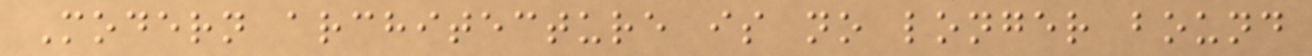Modern architecture is no longer bound
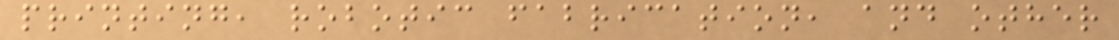printing, robotic fabrication, and other
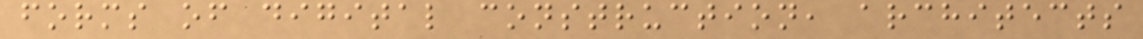forms of digital construction, architects
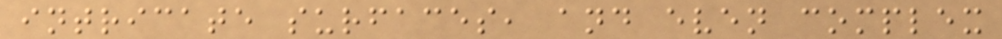intricate surfaces, and even complex
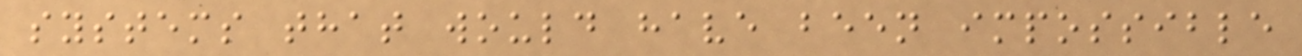systems that would have been impossible
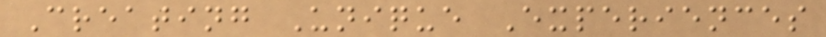Creating Unique Experiences
